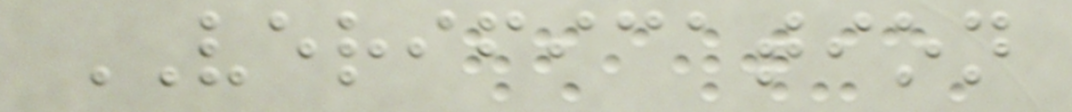VERIFICATION
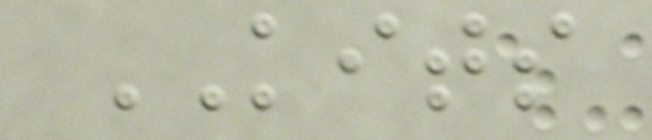KITS
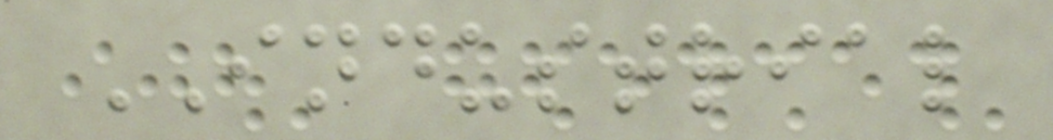INDUSTRIAL
